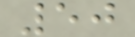50
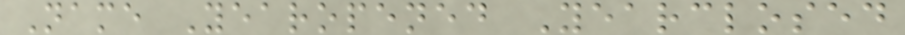Name Yearopened Yearclosed
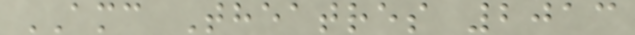AMC Theatres 2013
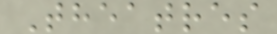Theatres
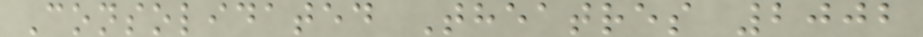Consolidated Theatres 2002
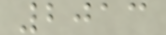2013
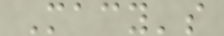Macy's
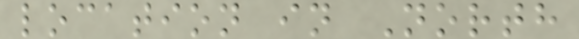location in North
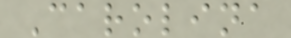Carolina
